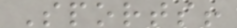Sports!
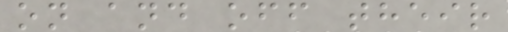on and off their
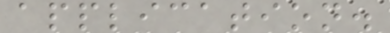application.
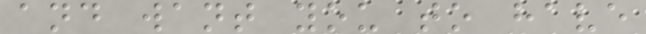and want you to have
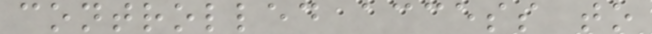controlled access to
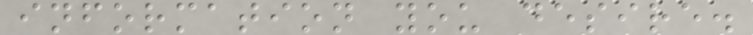information you desire.
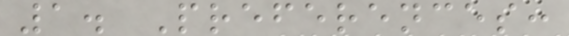1. Preferences:
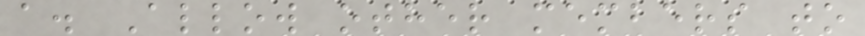a. Allow other members to
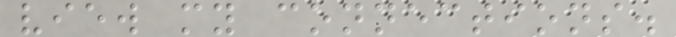view my connections.
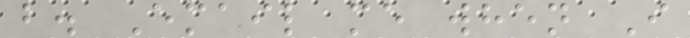b. Email me when I
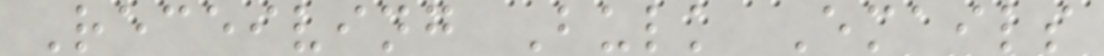Receiving Bulk Emails
